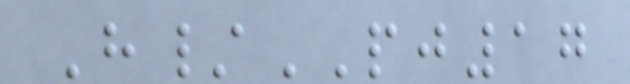H/PJ17
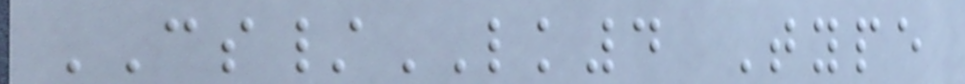CS/LK4 Type
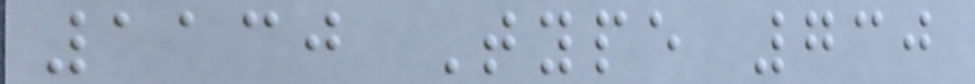1130 Type 730
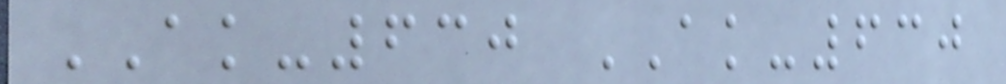AK-630 AK-630
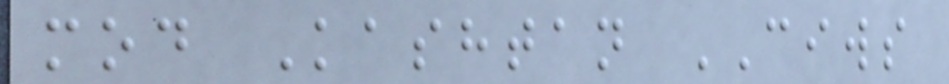mod Kashtan CIWS
